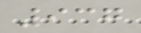937
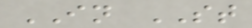IN ST
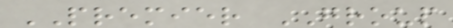PREMIER GROUP
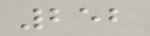252
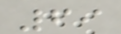69
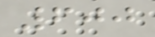600
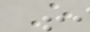E
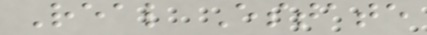Real Estate
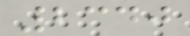2340
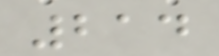214
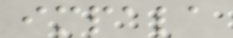impala
